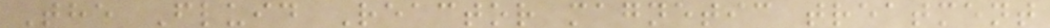The Fluid Reactor magnetic treatment
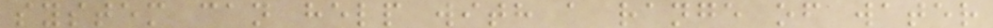system can help with a range of water
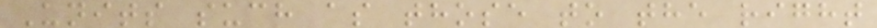Units such as those to the right
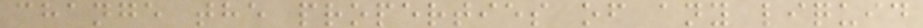change the properties of any liquid
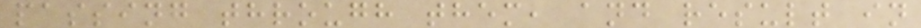passing through them, and result in
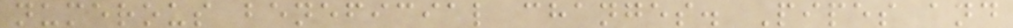numerous beneficial changes. Pipes and
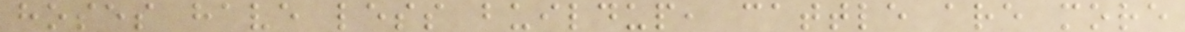hoses have less buildup, cattle are more
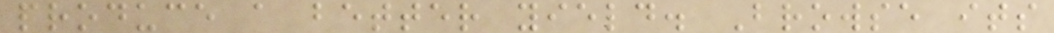produce a better yield. Browse its
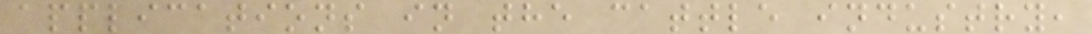applications in the cattle industry,
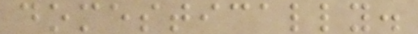domestically.
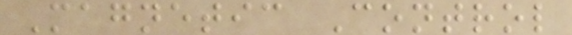Magnetic Control
